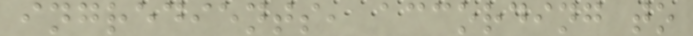ingredients, according to
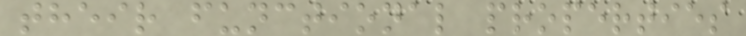their functional properties
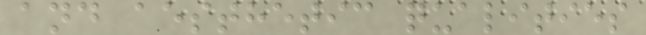and aesthetic qualities
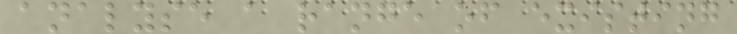analyse a range of existing
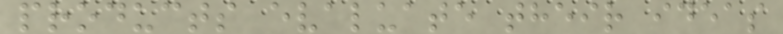products evaluate their ideas
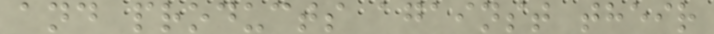and products against their
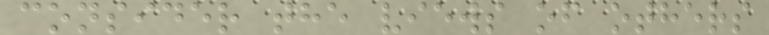consider the views of others
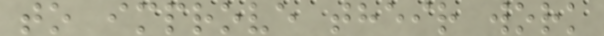to improve their work
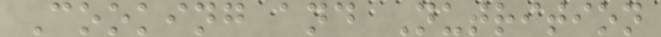Cooking and Nutrition
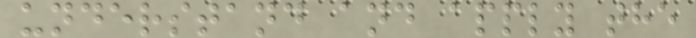understand and apply the
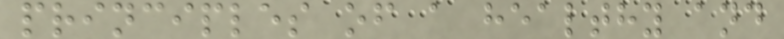principles of a healthy and
